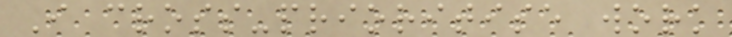I cross-prioritise work
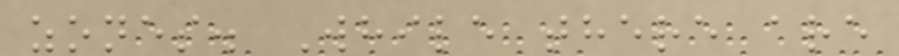zones. While there are
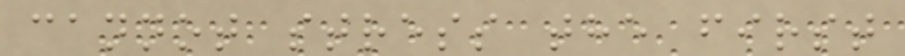cannot stress the first
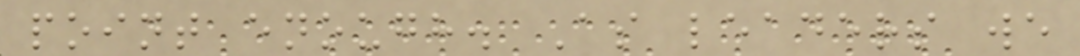point enough. As leaders we
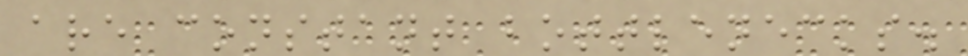are constant bottlenecks.
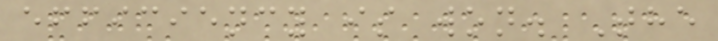efficiency is won. The
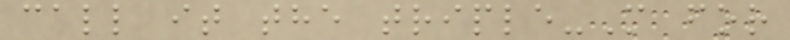call it the triple-M for
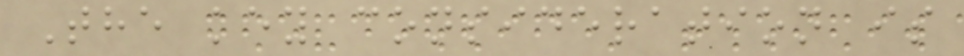The key consideration is
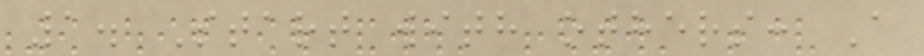1. Start with others: A
